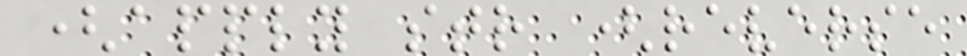(apply str (reverse
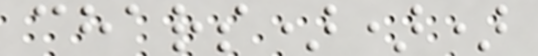chars)))
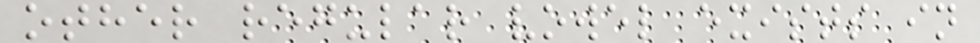other regular vowel exists in
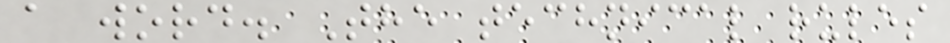a word. The technical rules
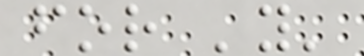for 'y'
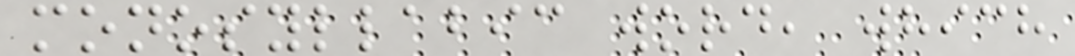monosyllabic word, which
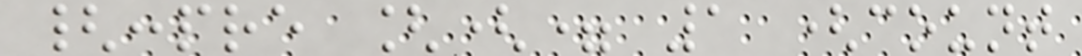{:pre [(= 1 (count
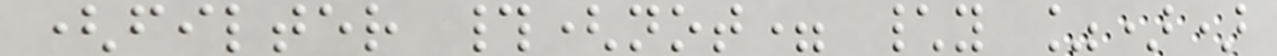(filter #(not= \y %))
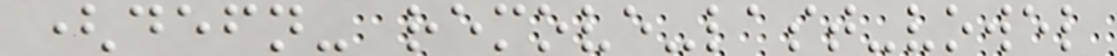(defn- remove-last-vowel
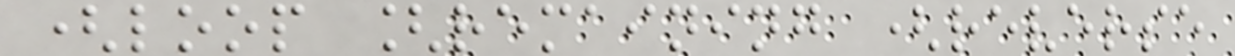(loop [remaining (reverse
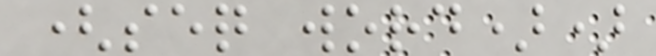(seq word))
